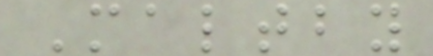Maltby
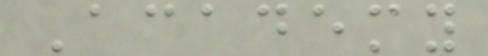Academy
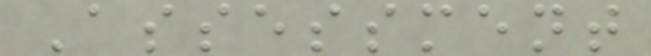Assessment
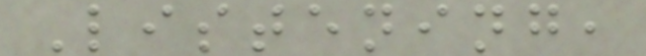Listening,
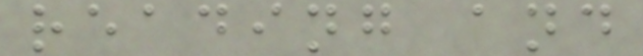reading and
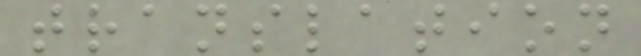translation
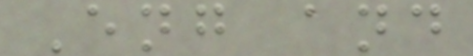Eng and
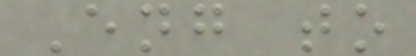Eng to
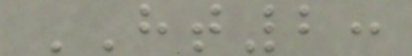HT2:
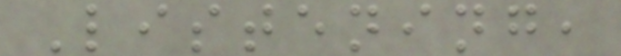Listening,
